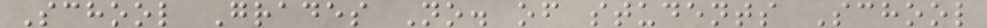School Grades No. of students School
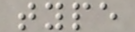type
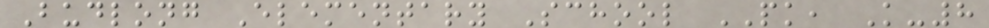Budlong Elementary School PK, K-8
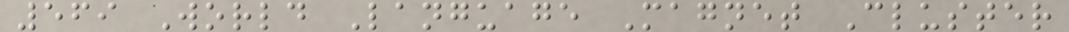569 World Language Magnet Cluster
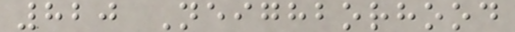820 Neighborhood
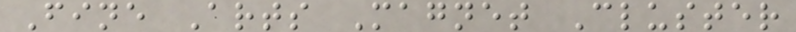Fine Arts Magnet Cluster
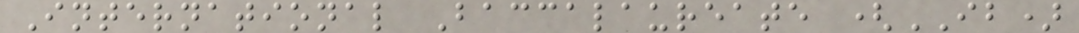International Baccalaureate (IB)
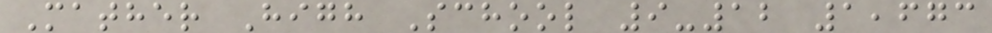Mather High School 9-12 1,673
